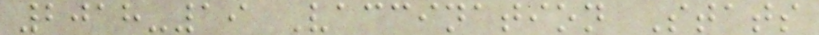2018-19 Vaccination Stats
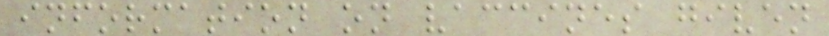information on vaccines given
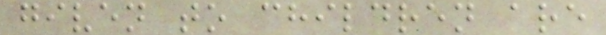given to children are
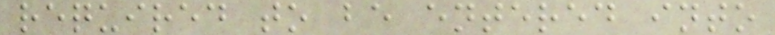required to be entered into
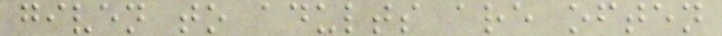given to adults are often
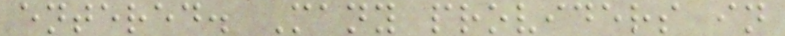entered. Many providers in
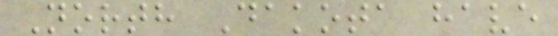North Dakota have
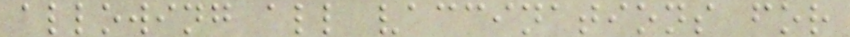allowing all vaccinations for
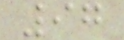97
